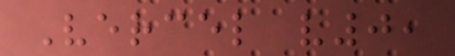Vercel v0,
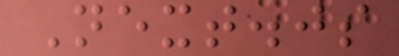Next.js
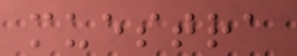muestra
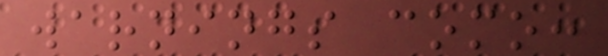warnings como:
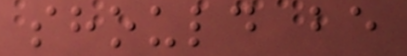should be
